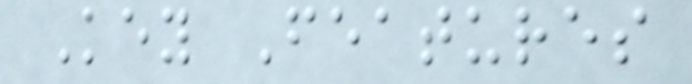Key Features
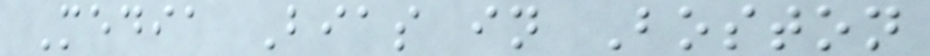Media Bias in Boston
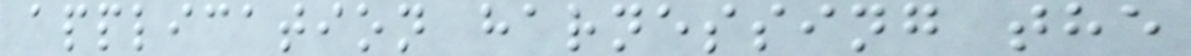application harnessing the
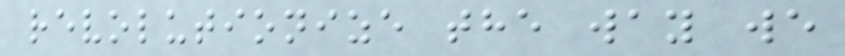revolutionize the way we
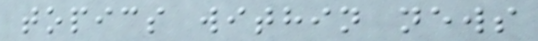topics within news
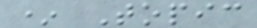* Topic
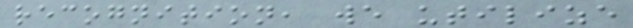recognition, we utilize
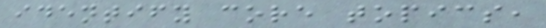identify core topics,
